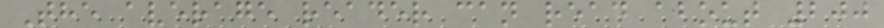The average reader can read about 200
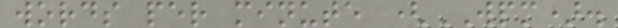words per minute (WPM).
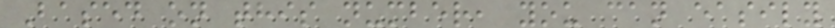Based on this number, you can easily
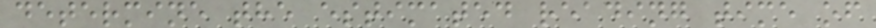determine the estimated reading time of
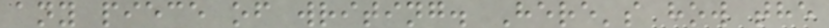any piece of writing. Here's how the
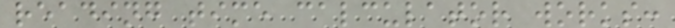reading time calculator works:
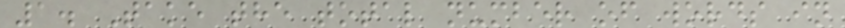1. Take the total number of words in
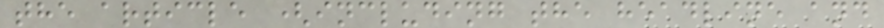the article (including the headline and
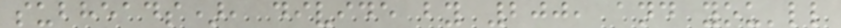subheads), divide by 200, and you'll
